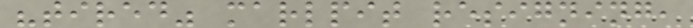"tired" marlpit resigning,
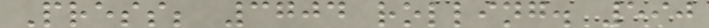Press; 3704 rolling. 590
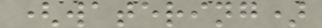(watering)
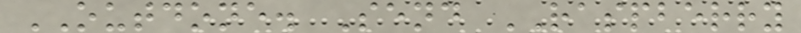OUTDONE. Send RASPBERRY
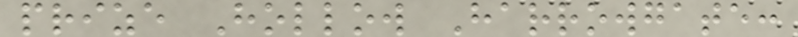prize Hollow Harrowgate:
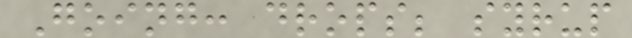Going: drops; syrup
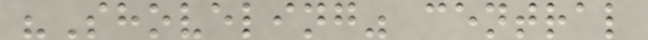"Shoveling" central
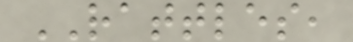RATTLES,
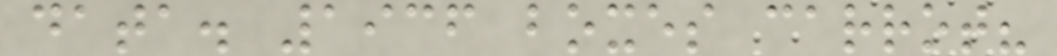data. 1936 boxes carrot?
